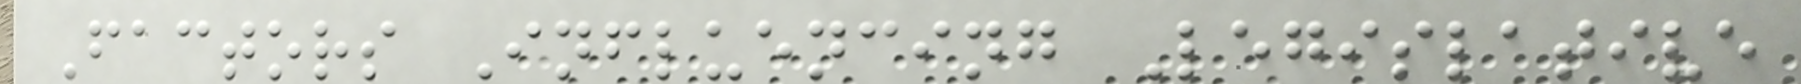Factors Influencing Legislative
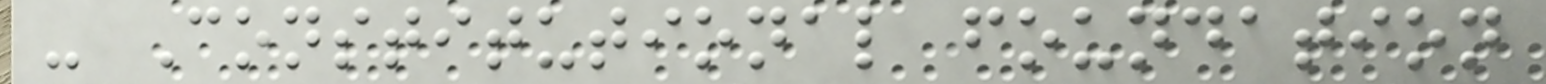- Constitutional foundation
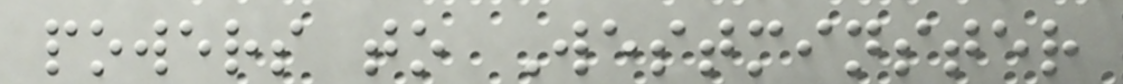powers to Westminster
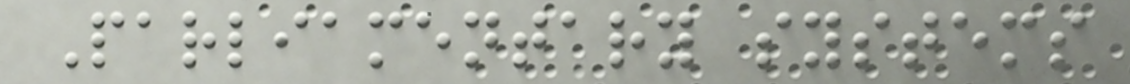Parliamentary systems
